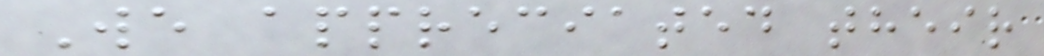We appreciated their
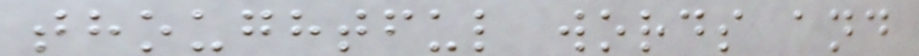thoughtful words and
